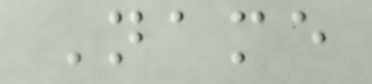Name
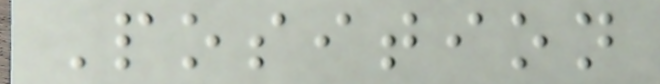Position
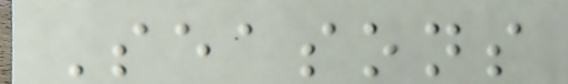Seasons
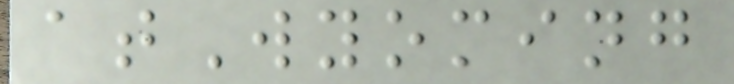atWyoming
